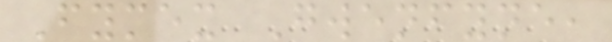Fymex Gwenfyne,
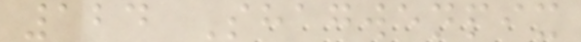124 Shagwenpix
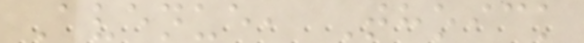Avenue, Thoick
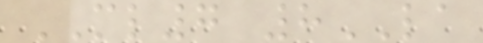ML7 8LA
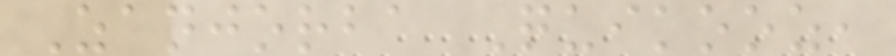Zanjorba Quikooz,
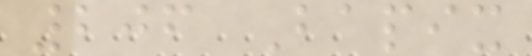206 Bapix
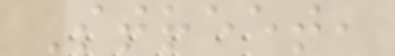Street,
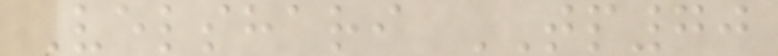Velshari TP70
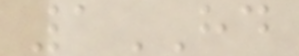1HD
